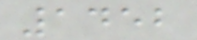1452
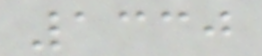1330
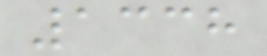1338
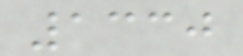1330
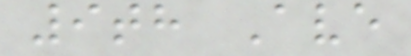9th Ave
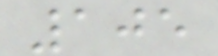105
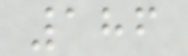186
